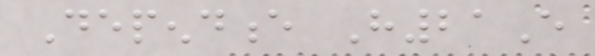Dependence H21E
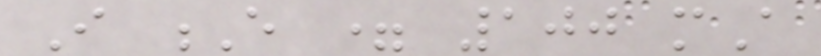I E = 100 mA
